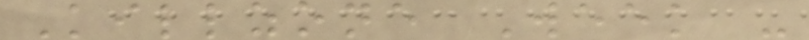Killzone Week -
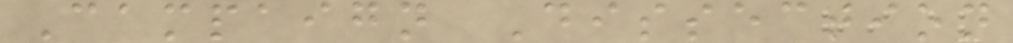Campaign Dissection
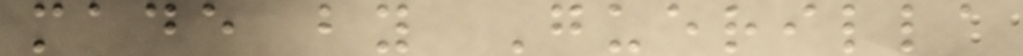made by Guerilla
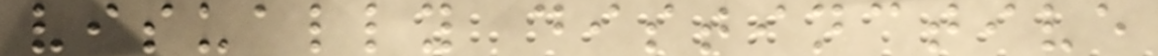visually distinctive
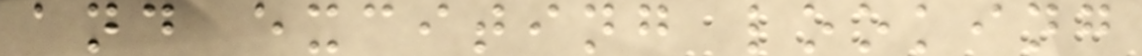and exciting looking
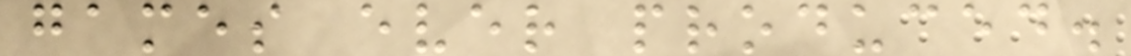games ever produced.
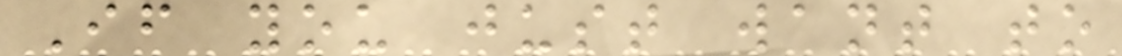If you just want to
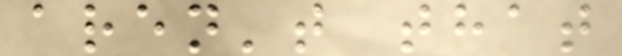aren't that
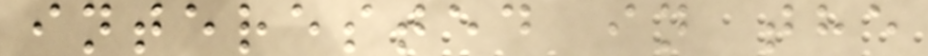interested in the
